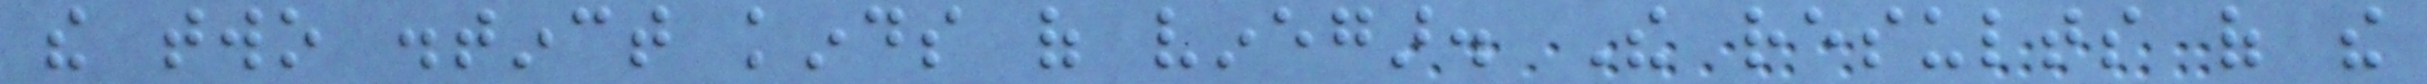the two distinct kinds of vinegar. The results of the
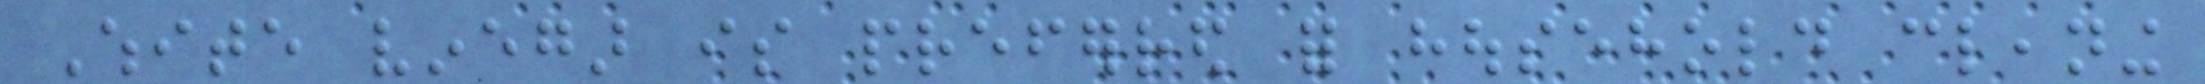White vinegar is preferred for household cleaning
